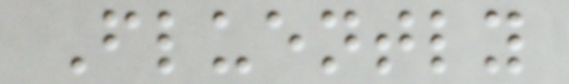Fluently
